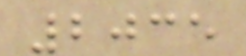2035
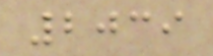2039
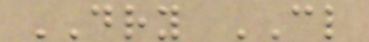DRY CL
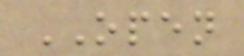OPEN
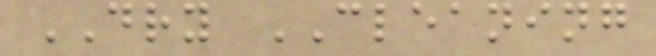DRY CLEANING
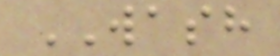WASH
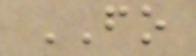FO
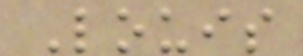Louis
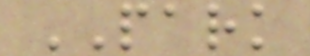PARK
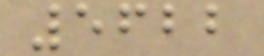5622
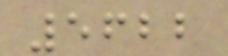5622
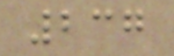237
